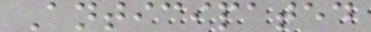Anticipated
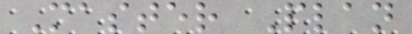Master Plan
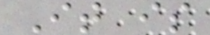It is
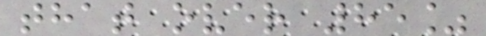that over 85%
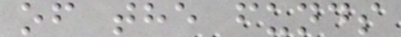of the funds
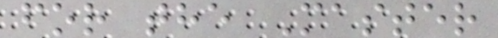for the Master
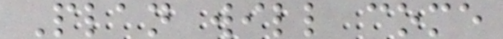Plan will come
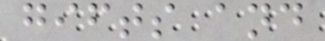gifts and
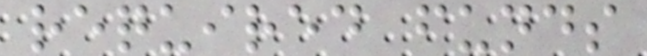required funds
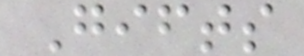Gifts
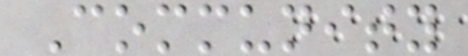Community
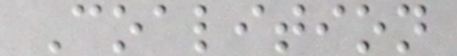Coalition
